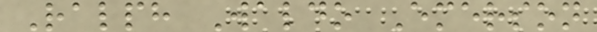Ralph Waldo Emerson
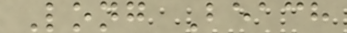Long Beach
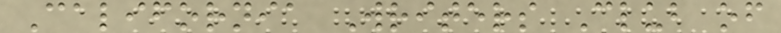California Writers Club of
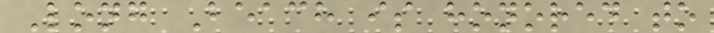Long Beach is honored to
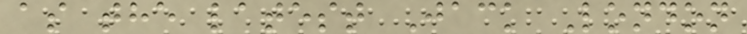as the latest Jack London
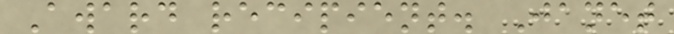Award recipient. Janet
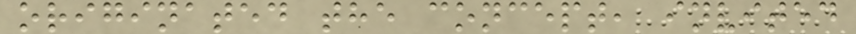originated the concept, invited
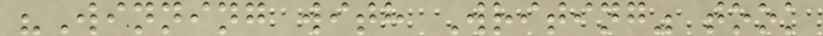"Winning with Writing" took
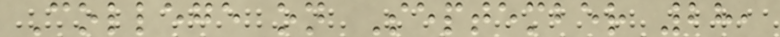College on September 28,
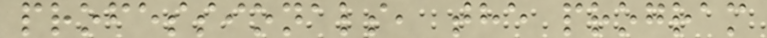professionals, the program
